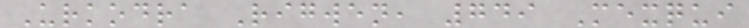Urkodra Rigwen, 749 Mexqui
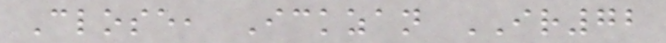Close, Ickzan IR72
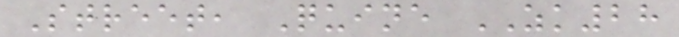Street, Quine ZK28
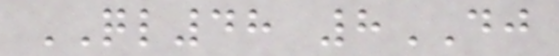QL48 8DJ
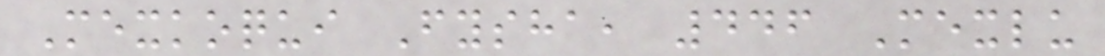Mexkoqui Fysha, 446 Mexlu
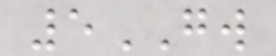5GW
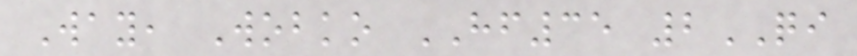Way, Wobko HF35 2QI
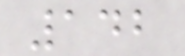142
